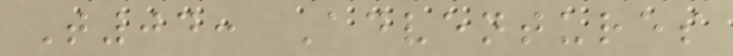T04: Adventures
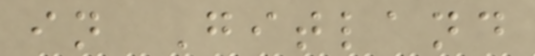in Gitland
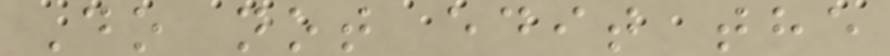Do not edit the
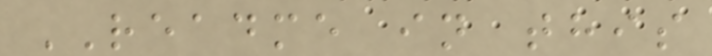README in this
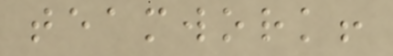teamwork!
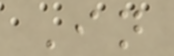In
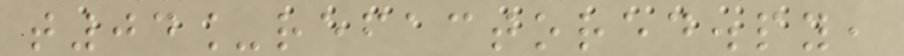t04_refactored.py,
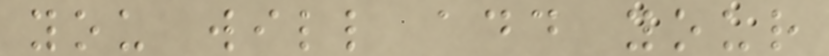you will add your
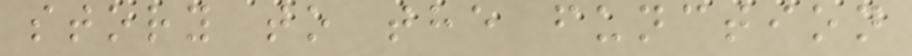story to the function
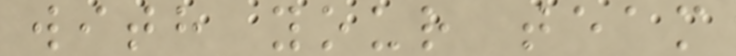with your team
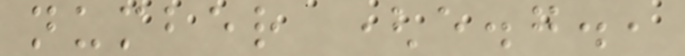number (e.g.,
